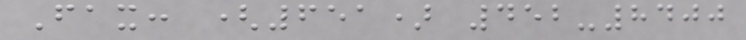Fax: (651) 452-8400
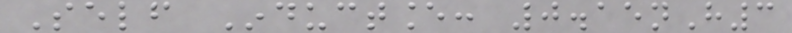Self Inductance: 0.15nH3
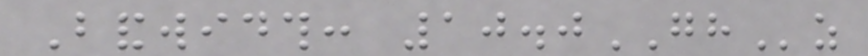Bandwidth: 10.0GHz
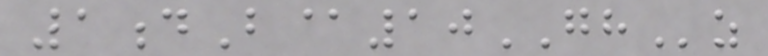1dB@10GHz
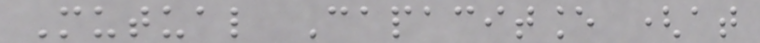Mutual Capacitance (at
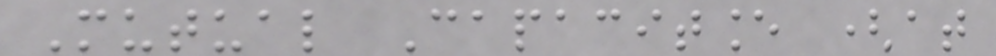Mutual Capacitance (at
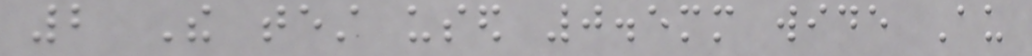2 The test used 0.5mm wide Au
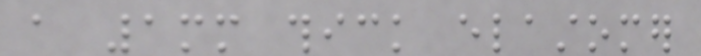a 1mm thick elastomer
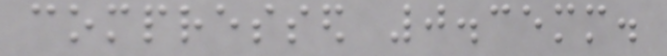compressed 0.35mm.
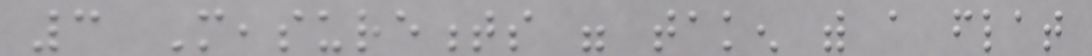3 Measurements were taken with a flat
